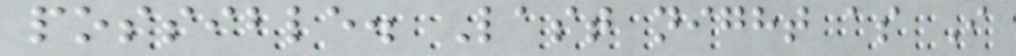possible. Last night as I
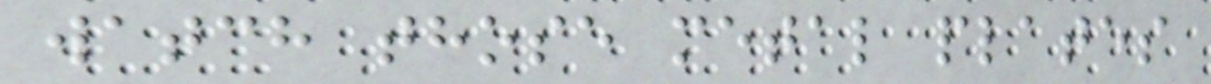watch those metal plates
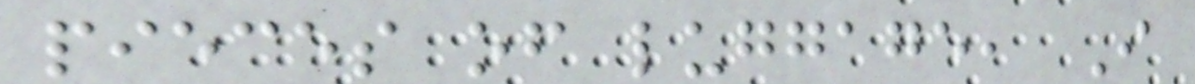pieces of luggage, I
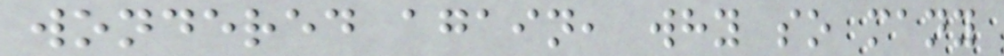wondered again, why so many
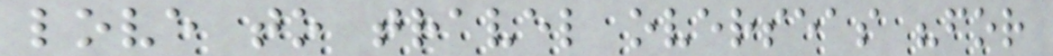love to travel overseas "for
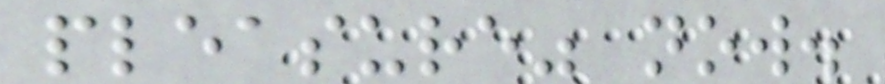pleasure" now.
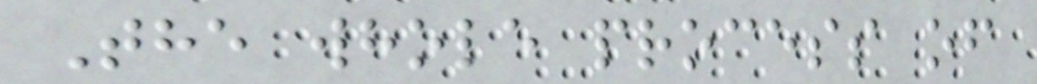The whole process of
